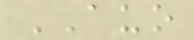AUO
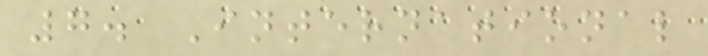7. International
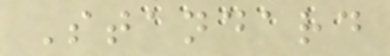Standard
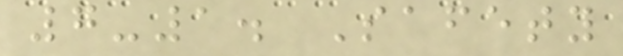7-1. Safety
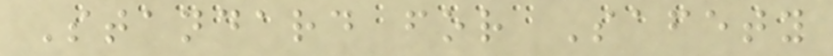Standard for Safety
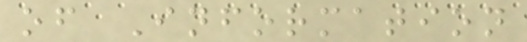of Information
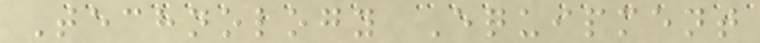Technology Equipment
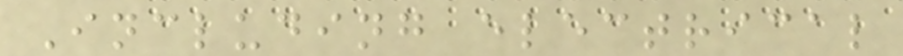Including electrical
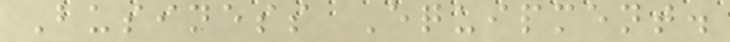Business Equipment.
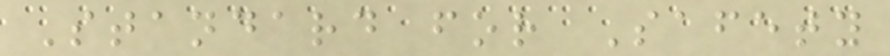Standard for Safety
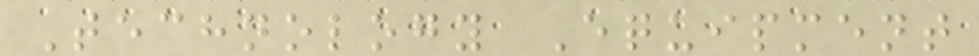Technology Equipment
